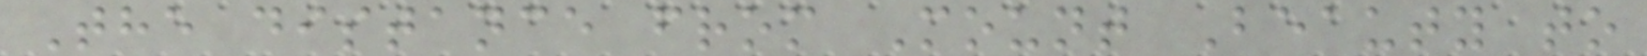The distance from Mount Beauty to
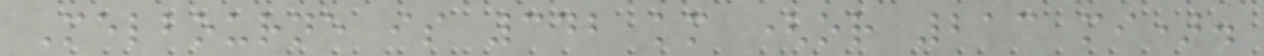Melbourne is 342 km (or 213 mi).
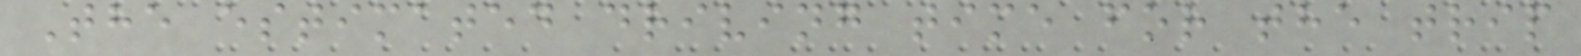The estimated driving time for the trip
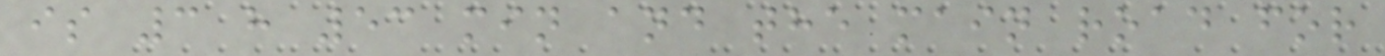is 3 h 53 min and the main road for
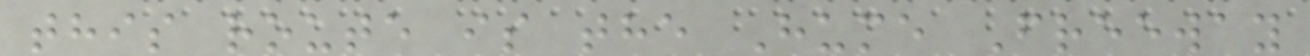this route is the Hume Freeway
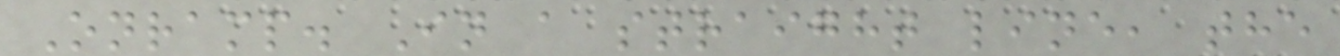Onramp. In a straight line, the
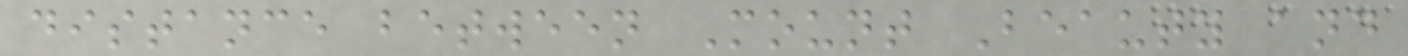distance between Mount Beauty and
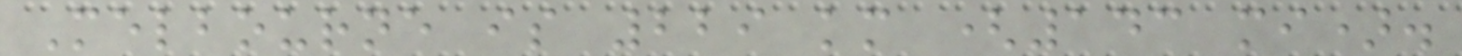Melbourne is 229 km (143 mi).
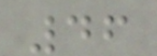46
